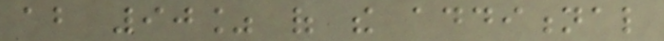about 90% of the additional
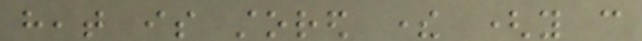heat is stored there (you can
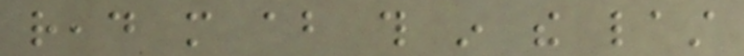read more about this in the last
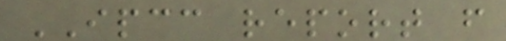IPCC report from
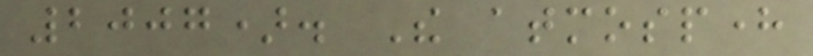2007). The atmosphere
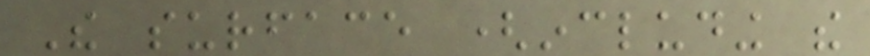The surface (including the
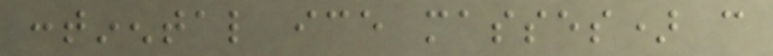continental ice masses) can
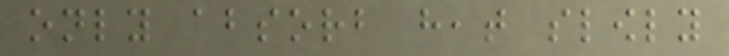only absorb heat slowly
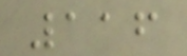116
